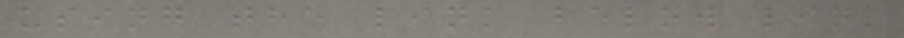using the link below link
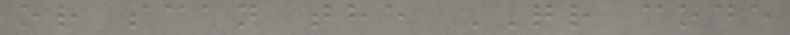or scan the QR code
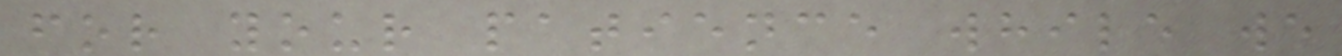for your patience while we
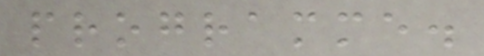programme.
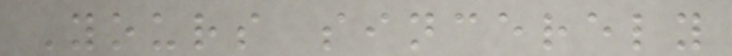Yours sincerely
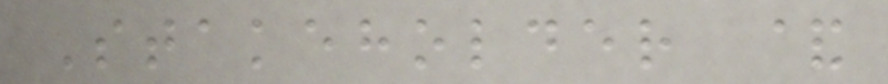Stakeholder &
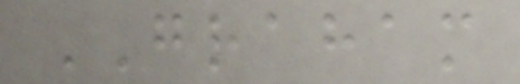GRAHAM
